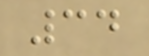34
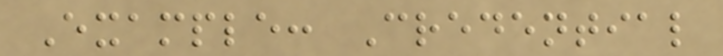Example: Credential
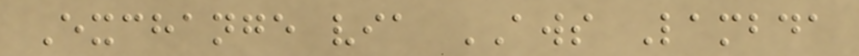Exchange via AWS Lambda
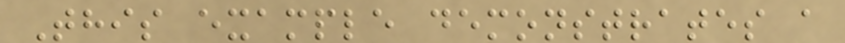This example demonstrates a
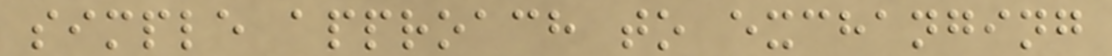simple approach to exchanging
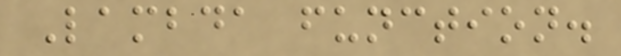Lambda function.
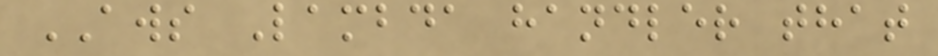AWS Lambda handler that
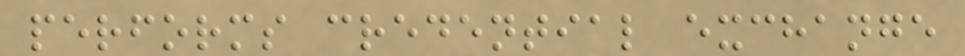performs credential exchange
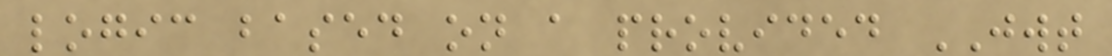logic based on a provided JWT
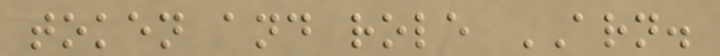token and role ARN.
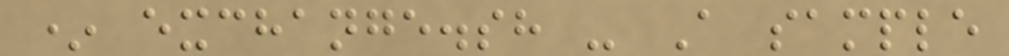* exchange.sh - A sample
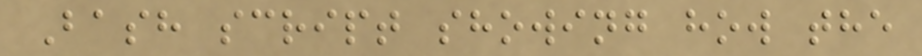Bash script showing how the
